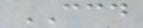CCD
